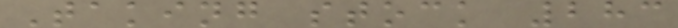Taking stock 283
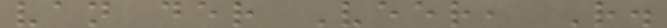van der Veer, R.
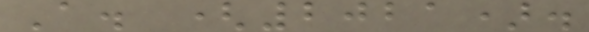A. (2021).
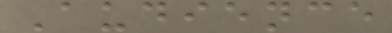Audience
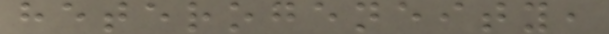heterogeneity,
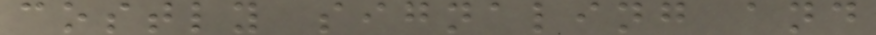costly signaling and
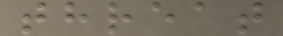threat
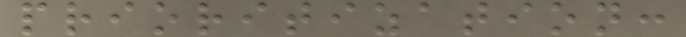prioritization:
